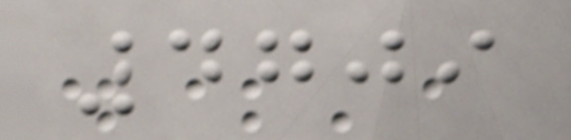4709
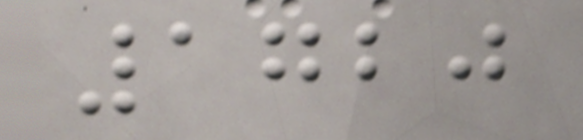1720
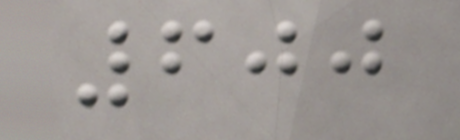600
